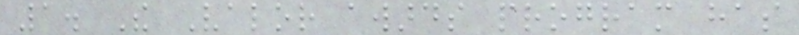1. The Valor awards program has
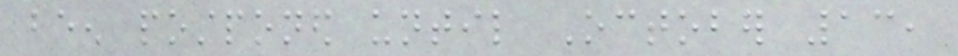been postponed until October 13,
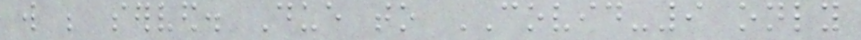will be served. Due to COVID-9 only
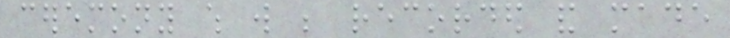ceremony which will be recorded and made
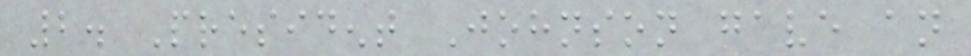2. President Johnson gave an
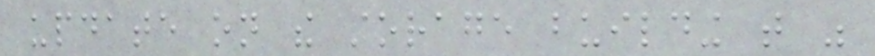update on the storage building that was
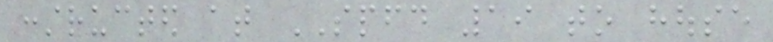constructed at SPFD 19 to house
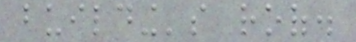building's roof.
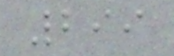299
